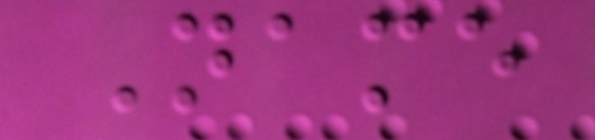Name
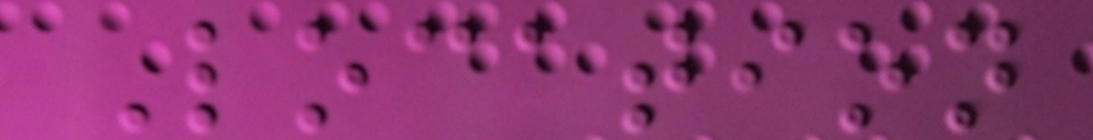Location
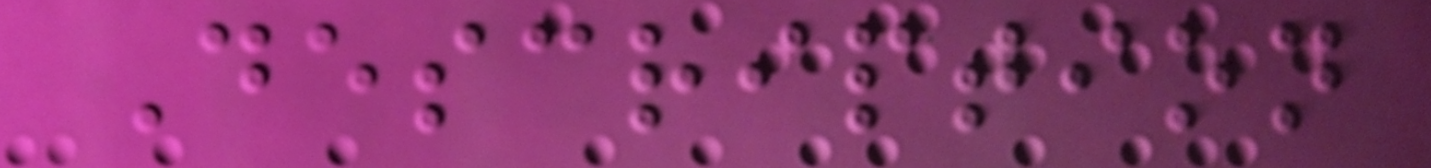Description
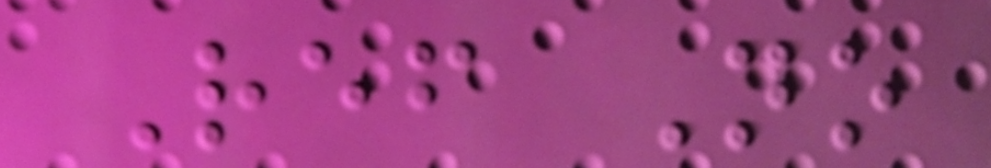Ref No
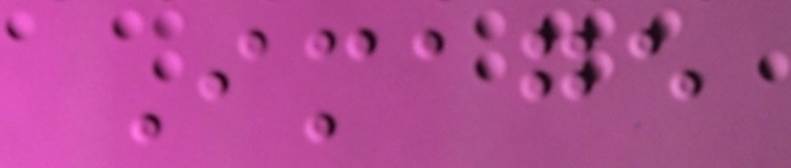Image
